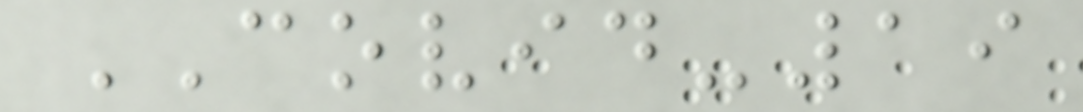COVID-19
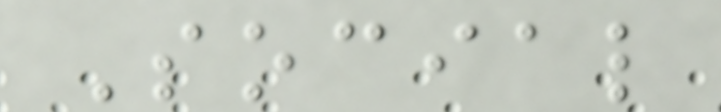Social
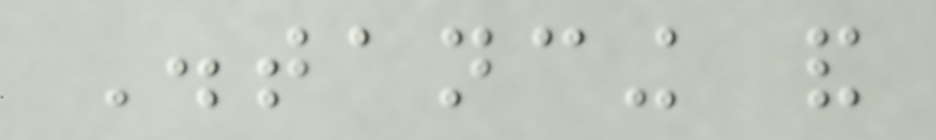Distancing and
